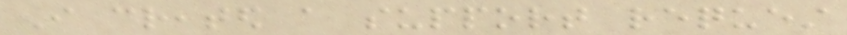I created a support request
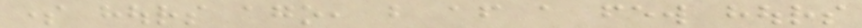some hours ago, but after a few hours
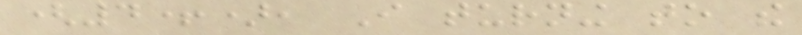(4+), I turning to the
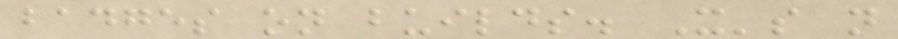badges on builds. It's not
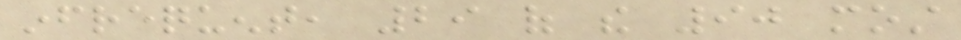infrequent, 29 of the 90 most
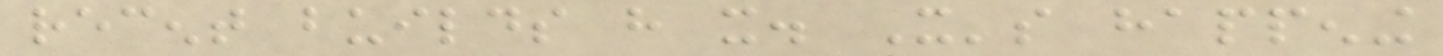recent builds have it. It's happening
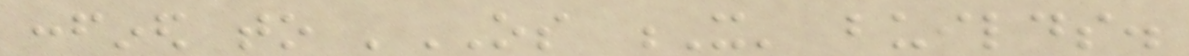confined to 'OS X' builds.
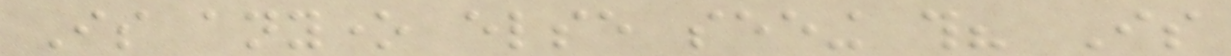Is anyone else seeing this? Is
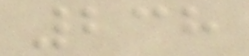238
